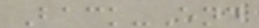Back-End
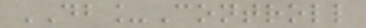DB_Controll
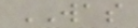WAS
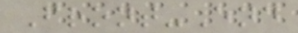Front-End
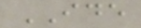IDE
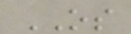OS
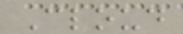Cloud
